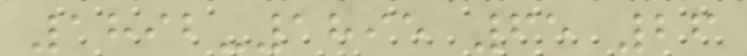1892-1895 65 26
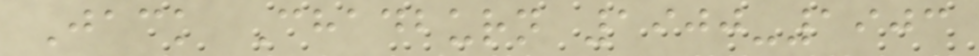Jack Chadburn 1900-1903
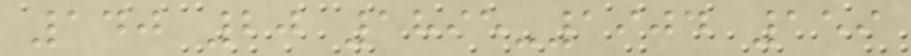140 20 1895-1904 159
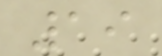19
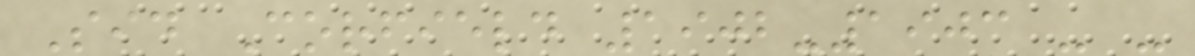Sid Corfield 1902-1903 - -
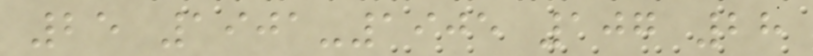25 1901-1905 107 28
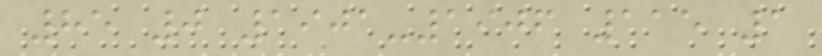85 0 1901-1906 115 1
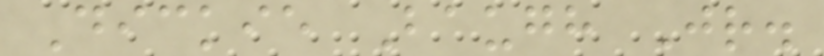Dickie Baugh Jr.
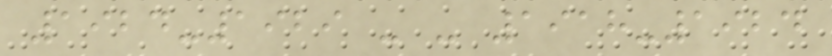1924-1929 - - 1918-1924
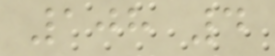108 4
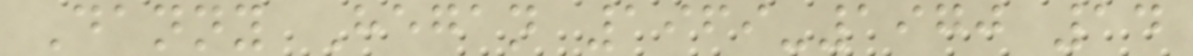Danny Hegan 1969-1970 14
